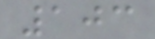103
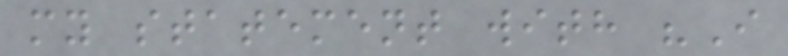my statement with "I
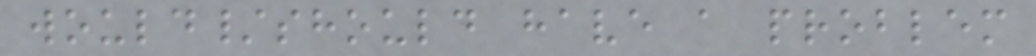would/should have a problem
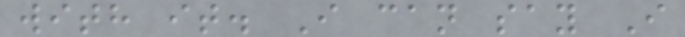with it. I can say I
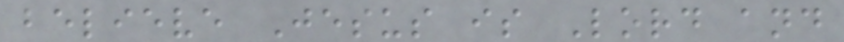believe Jesus is Lord and
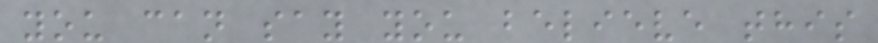you can say you believe this
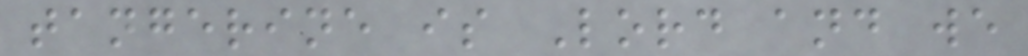tangerine is Lord and we
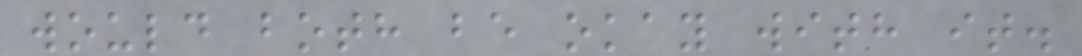would both be okay with it.
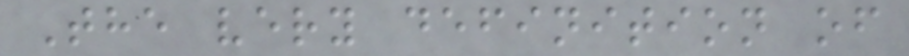The very definition of
